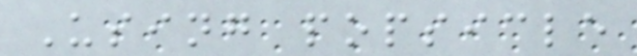Using popsicle
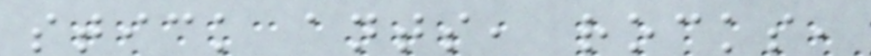stick ants, rocks,
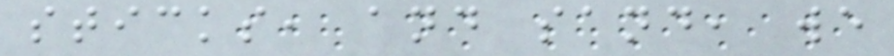sticks, and sand, we
